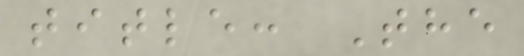title: The
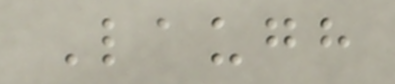Laugh
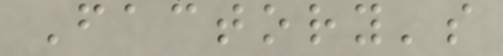Factory's
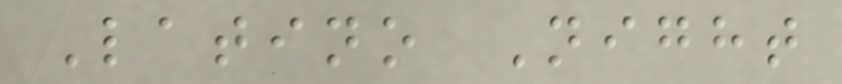Latino Night
